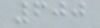600
